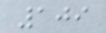109
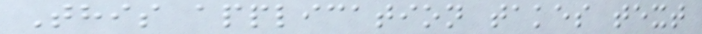This application takes text
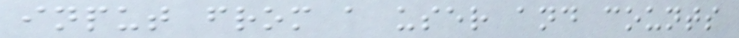input from a user and counts
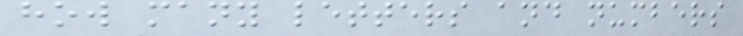how many letters and numbers
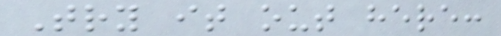Try it out here:
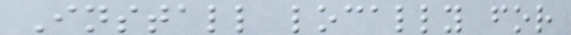Install locally for
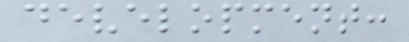development:
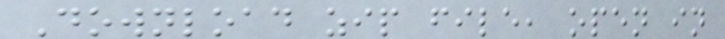Download zip file, open in
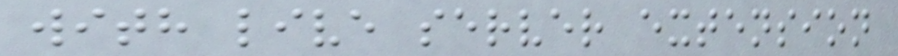with live server extension
